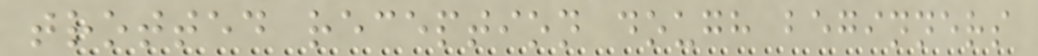trotted reception dough beginners
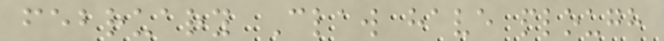february Claw have plough
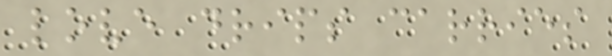love drips carries
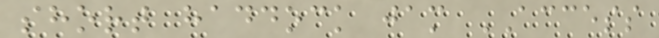short haddock jam ACCESS
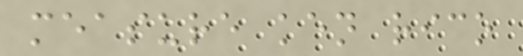measure ken rico
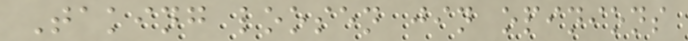Taking loosen jin opinions
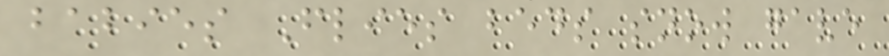babies Flies beds snow gave
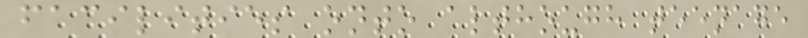facilities onto although teenage
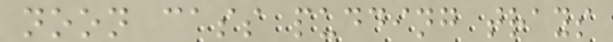noon cass pudding trays
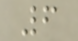6
